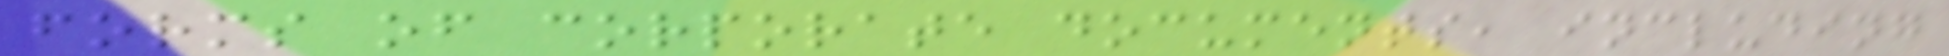forms of corporate documents, including
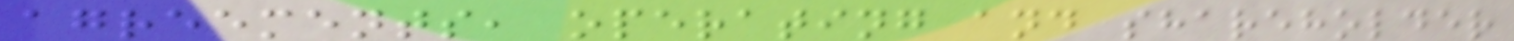agreements, operating and shareholder
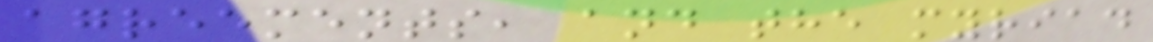agreements, and the myriad
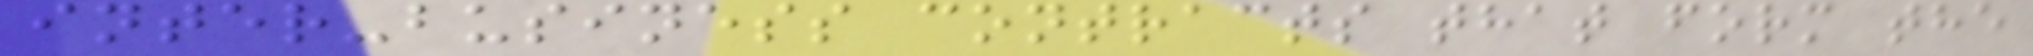inter-business contracts that form the
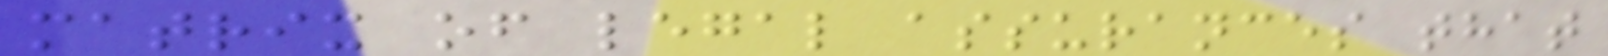matrix of legal assurances that
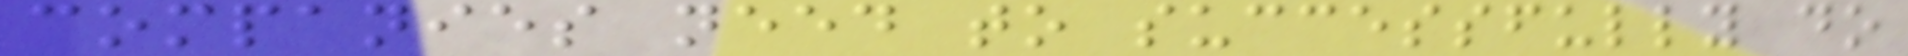companies need to successfully do
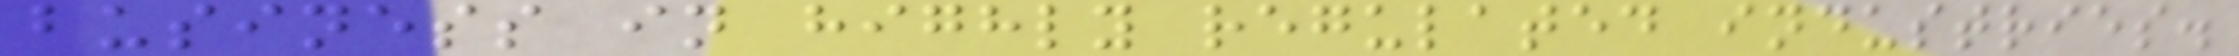business in highly regulated industries.
